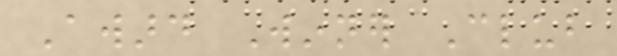Award Winner Club
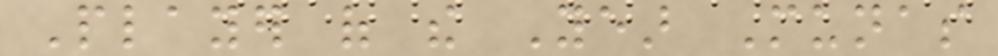Player of the Year Munas
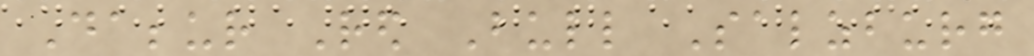Dabbur Red Bull Salzburg
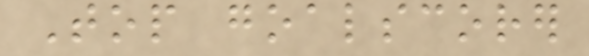Top goalscorer
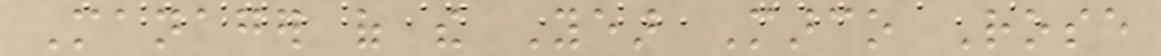Manager of the Year Marco Rose
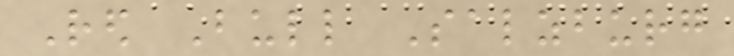Red Bull Salzburg
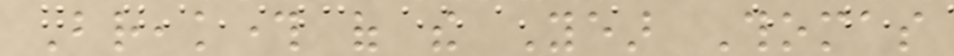Breakthrough of the Year Thomas
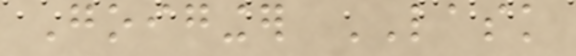Goiginger LASK
